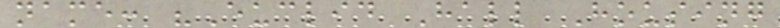name: "Euclid Hall Housing
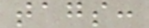tags:
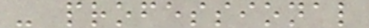- professional
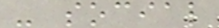- social
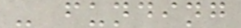- funding
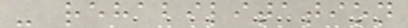- rehabilitation
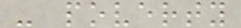- poverty
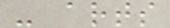- arts
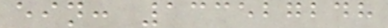ein: 133527248
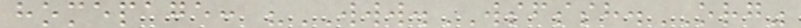homepage: "WWW.WSFSSH.ORG"
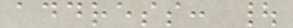address: |
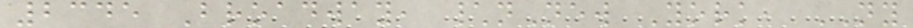2345 Broadway, \nNew York, NY
